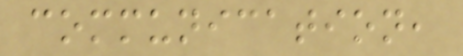communication,
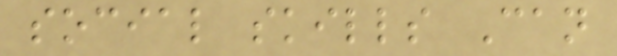social skills Can
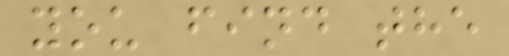you find the
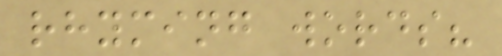rhyming words?
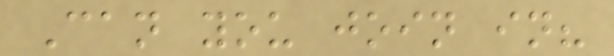Can you join in?
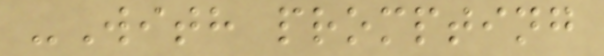-With prompting
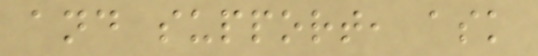and support, ask
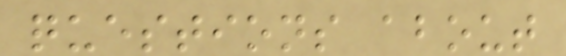questions about
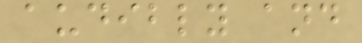audibly and
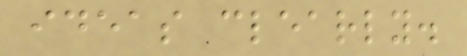ideas clearly.
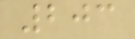203
